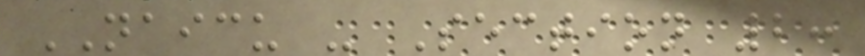NAICU - Section 2:
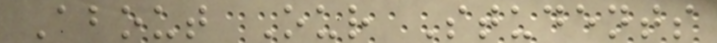About Our Students
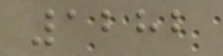1282
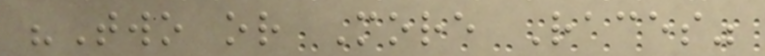"Two or More Races"
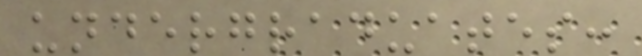undergraduates:
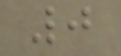0
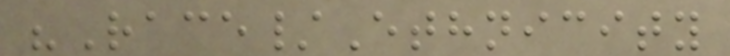"Race/Ethnicity
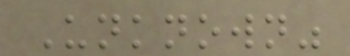Unknown"
